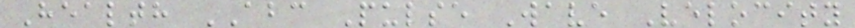Health ABC Pulse Wave Velocity
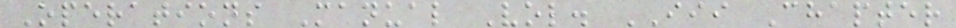Operations Manual Vol. III Chapter
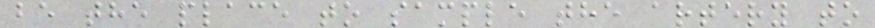be the place to sample the artery to
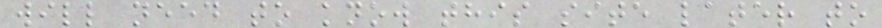will need to know this site later to
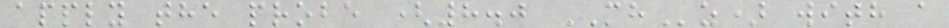apply the probe (8.0 MHz) with a
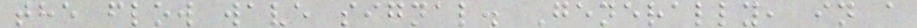the flow wave signal. Generally, in a
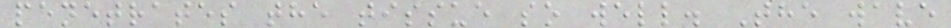penetrates the tissue so well. The wave
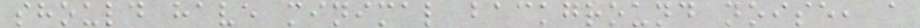should have minimal background noise, a
